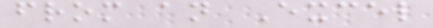from an Excel
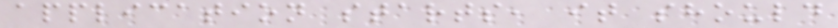application starts, it should
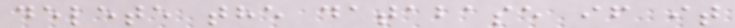delete the database if it
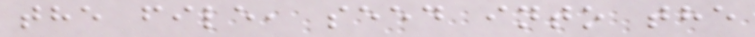the file, seed into the
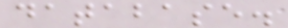database.
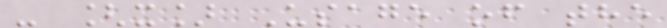- [x] Usage of the
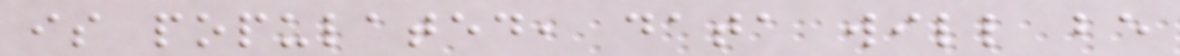is populated, data will be
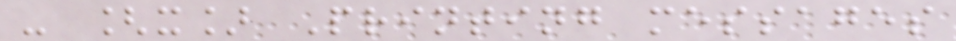- [x] Printing messages
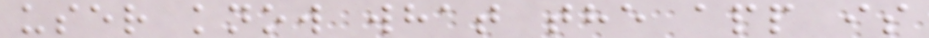user know what the app is
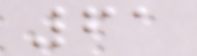61
